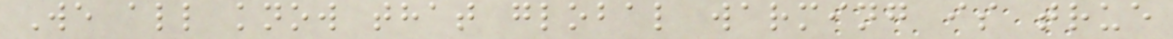We all know that global warming is true
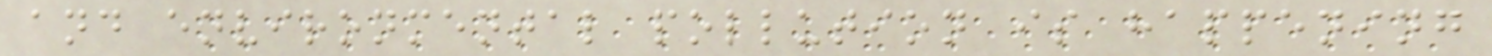and environmental pollution is happening
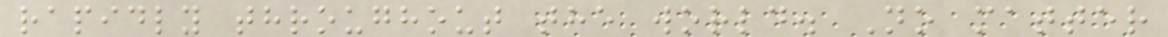rapidly throughout the world. No matter
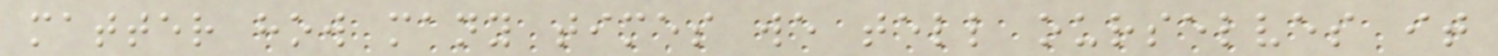matter how many times we tell ourselves it
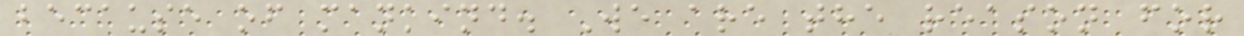because of mankind. We are the reason for
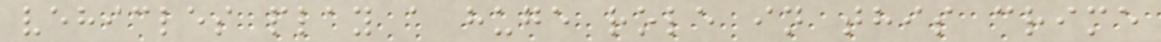vehicles play a huge role in this crime
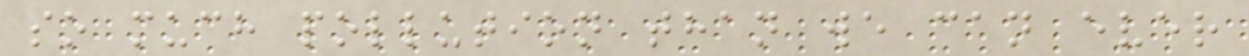so much pollution than we can ever
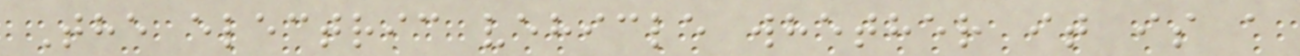The electric vehicle whether it is a
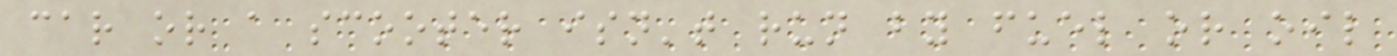car or a scooter isn't run by fuel or oil
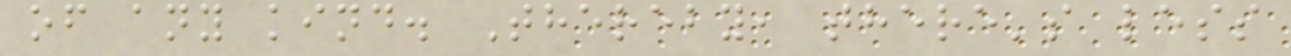of any kind. Thereby, there's less
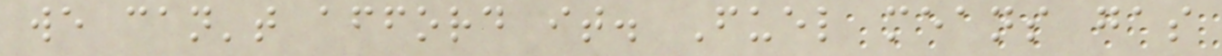we can't afford it. Fuel means gas
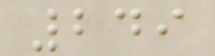249
